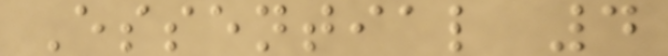Essential 4
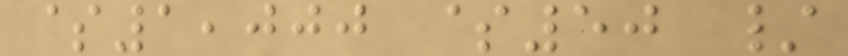$1,000 $50 /
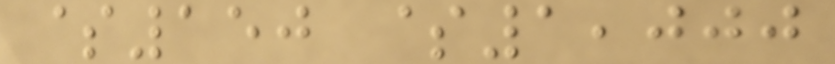$150 $1,000
